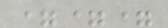===
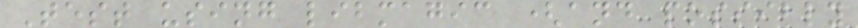Test using libmagic (and possibly
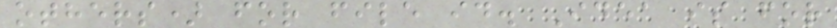others) for file id. Idea is for
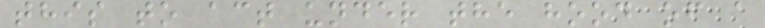this to act under the hood of a
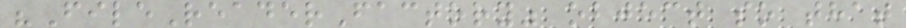"FileReaderFactory" object so that
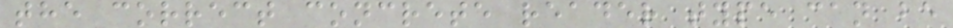the correct concrete reader type can be
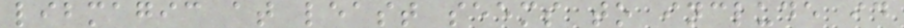libmagic at least seems to include id
